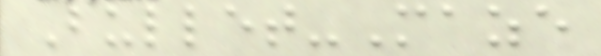Bullet-Maze
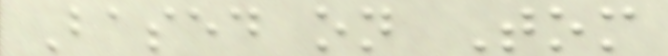Based on Tom
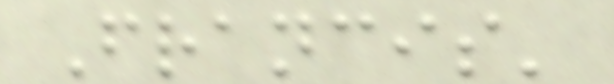Francis'
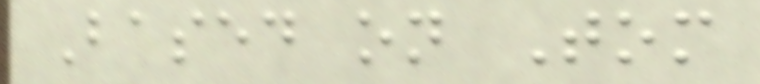Based on Tom
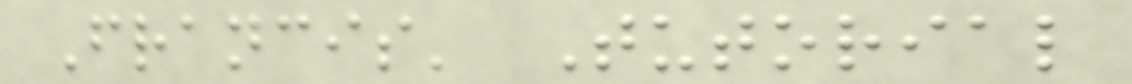Francis' Tutorial
